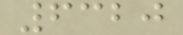6320
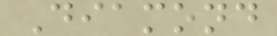Diamond
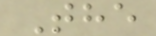The
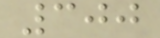300
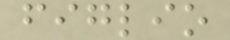figlio
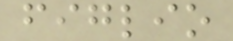figlio
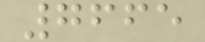7665
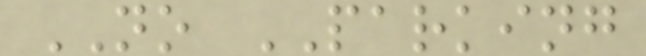NO PARKING
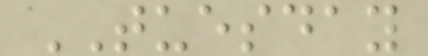TUESDAY
